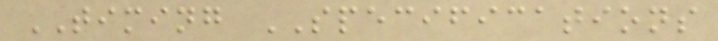TIMING SPECIFICATIONS
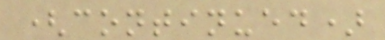(continued)
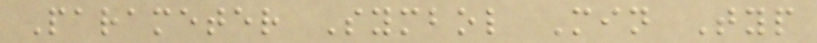Parameter Symbol Min Typ
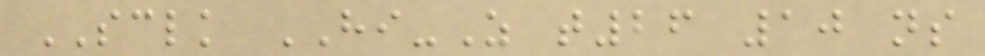SCLK HI-Z t26 10 ns
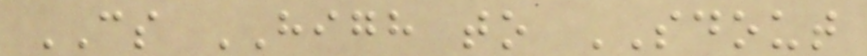CS HIGH to SDOUT
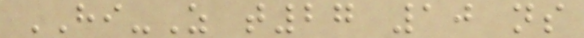HI-Z t27 10 ns
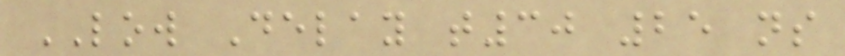LOW Delay t30 25 ns
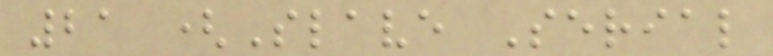21 (Slave Serial
